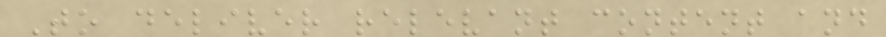To deliver relevant content and
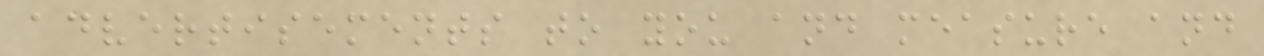advertisements to you and measure and
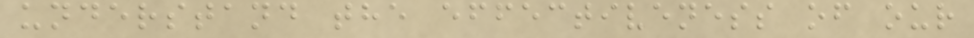understand the effectiveness of our
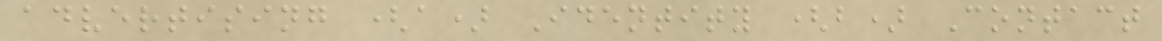advertising (a) Identity (b) Contact
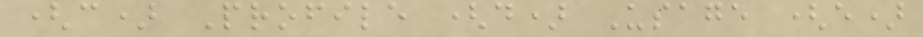(c) Profile (d) Usage (e)
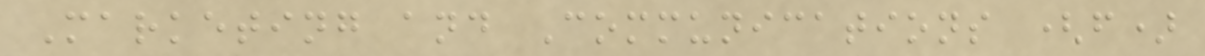Marketing and Communications (f)
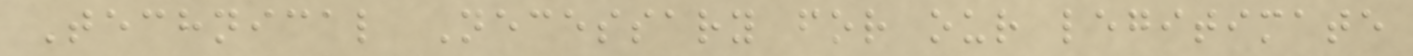Technical Necessary for our legitimate
